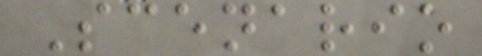Scenario
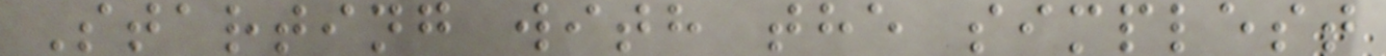Starting with the simplest
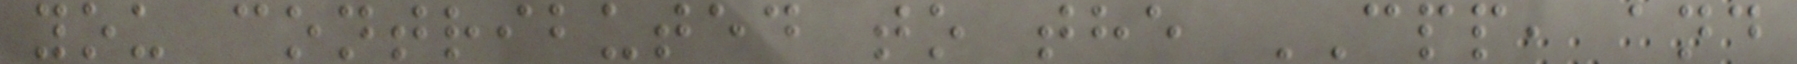you contributed to the CPP, and
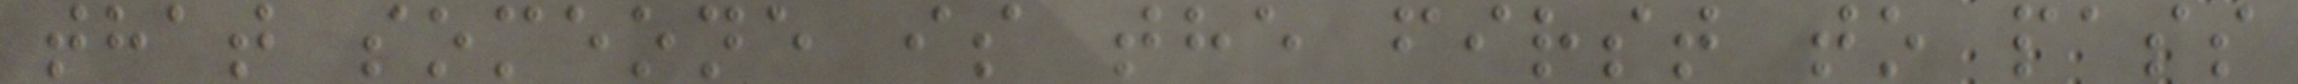that someone is the first to pass
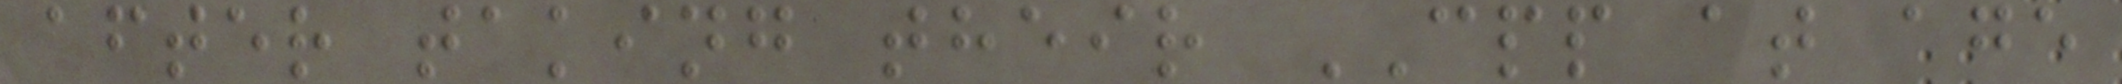after taking their CPP at age
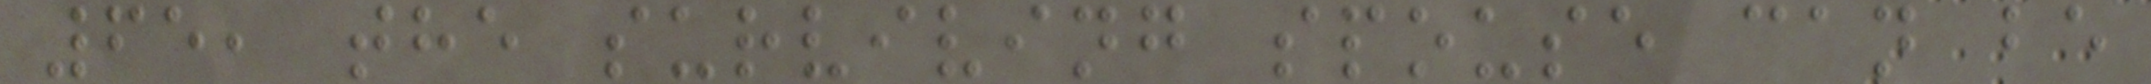65, the surviving spouse can be
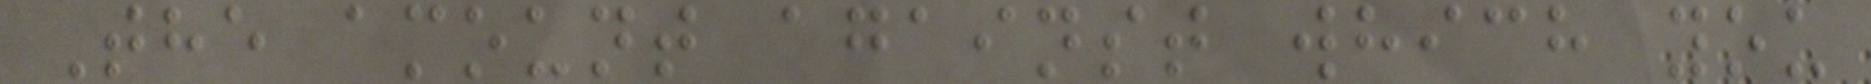The amount against which you
